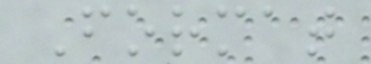Format
